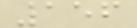156
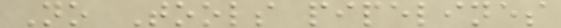No Tools pipelines
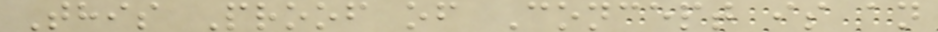This Proof of Concept is an
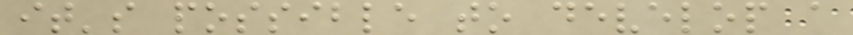it's possible to develop a
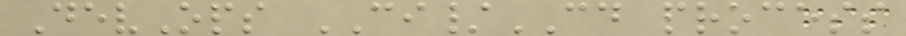DevOps CI/CD process
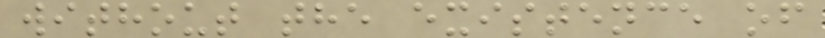without the existence of
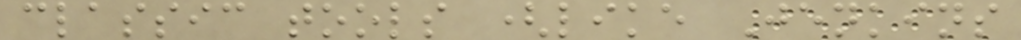classic tools (like Jenkins
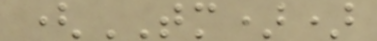(TM))
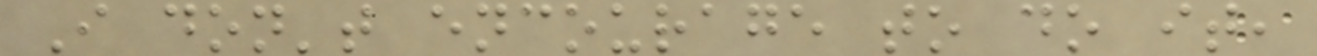I don't encourage to do it,
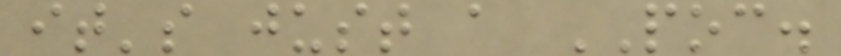it's just a POC.
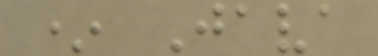* Java
